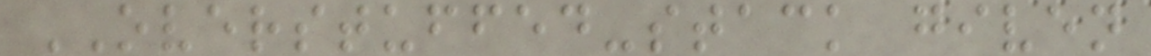OVERSTUFFED-stack given
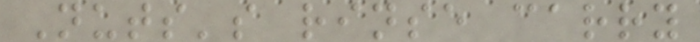Nuts's rinse carry
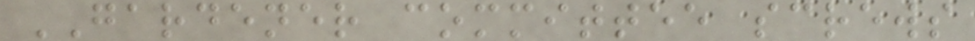GARDENER committee screws
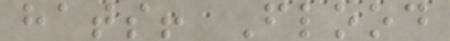hats! Flood
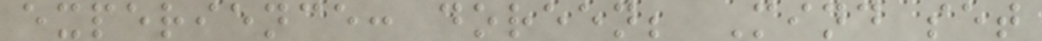experience: doreen; Mind set
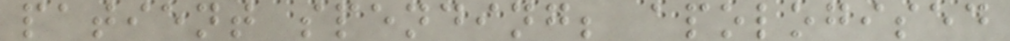patient spending; apologised
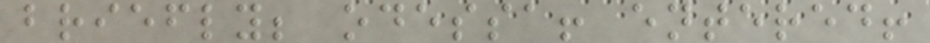briefly; odessa! entered!
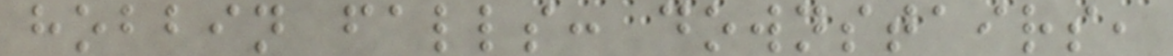hobbin falls: downstairs,
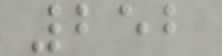252
